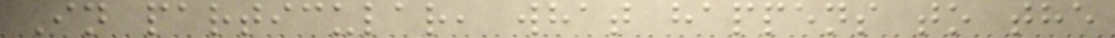In particular, what happens to the
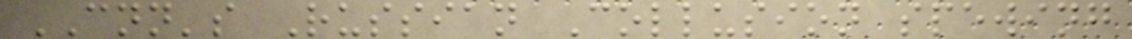CNN's Russian Collusion spewing
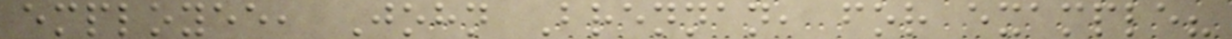employee, John Brennan, for example?
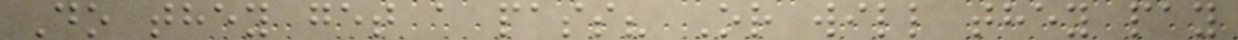Do they get a pass? Or will they pay
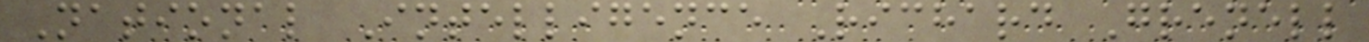National Intelligence Richard Grenell
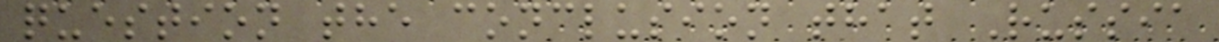question the conclusion that Russia
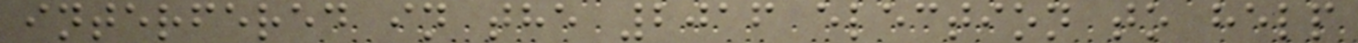interfered in the 2016 election to help
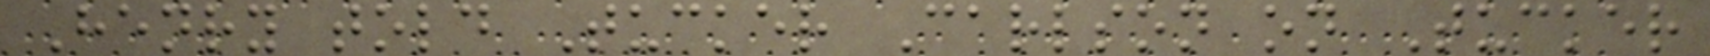Henry told Tucker Carlson on Tucker
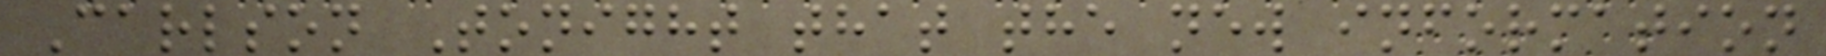Carlson Tonight that the new information
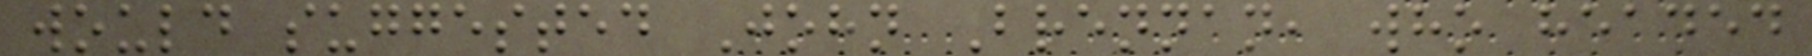would suggested John Brennan, who headed
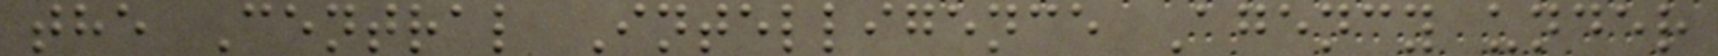the Central Intelligence Agency under
